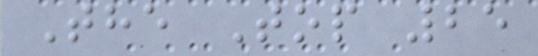The Top 25
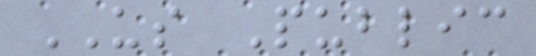US Public
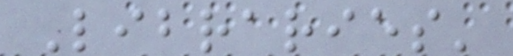Libraries'
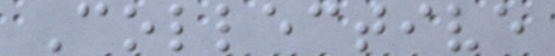Collective
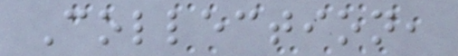Collection,
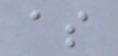as
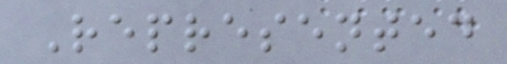Represented
